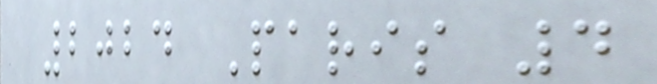2024 Paris 4
